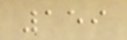159
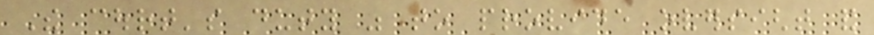The court's duty was to provide oversight and
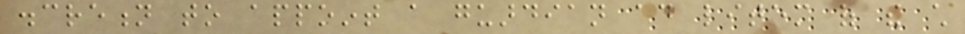discretion to appoint a guardian ad litem of the child
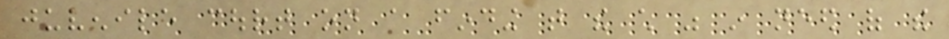juvenile court on a finding that the child was in need of the
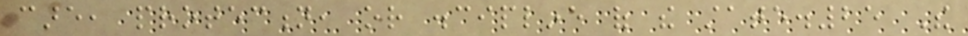care, protection, or discipline of the state.25 The
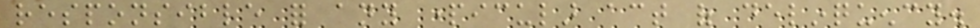responsible for any particular act of delinquency.
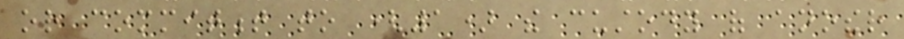or commitment to (1) the custody of another
